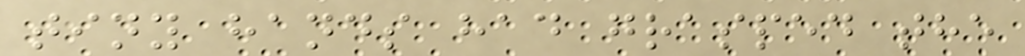tiny hands had grasped the
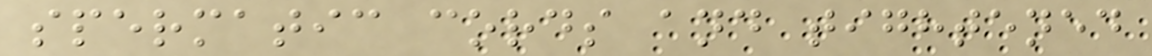spermatic cords and tightened
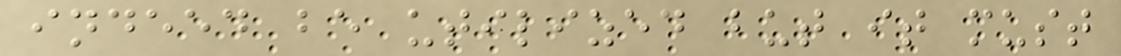indeed be utilized but it must
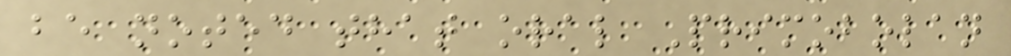be noted that oral Primobolan
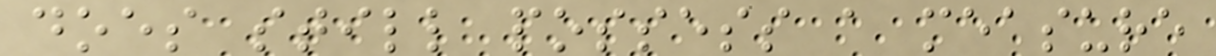does still possess a measure
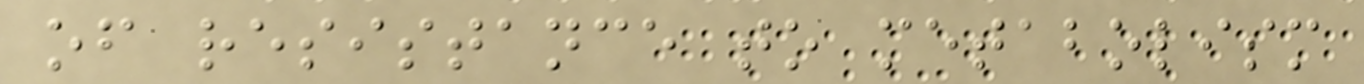of resistance to metabolism
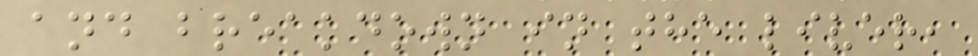and breakdown in the liver,
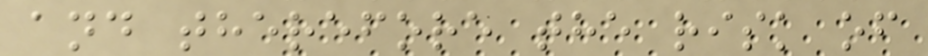and therefore the risk of
